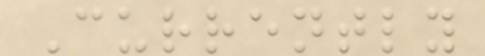Currently
